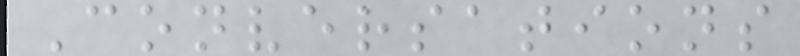Conversations
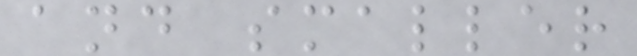and smaller
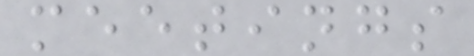meetings
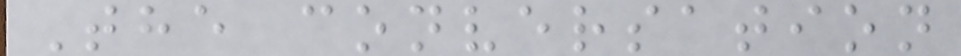The conversation
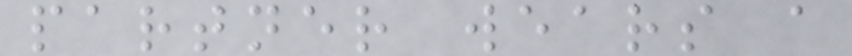partner wears a
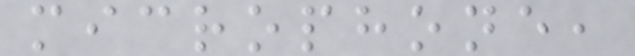microphone,
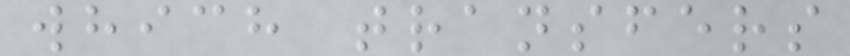which transfers
